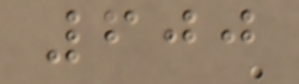600
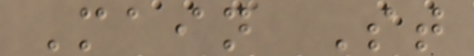Main St
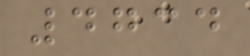4734
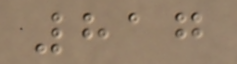817
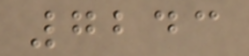7243
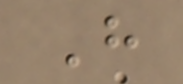H
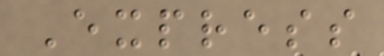Express
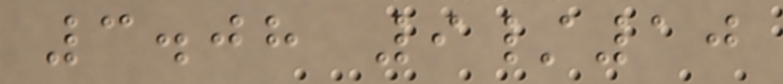3.08 9/10
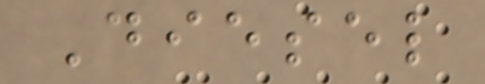Diesel
